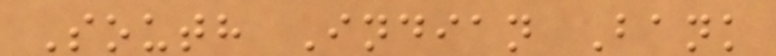South Indian Bank
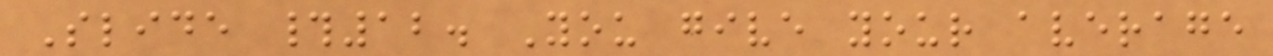Slide #12. You give your average
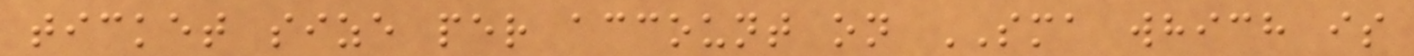ticket size per account on SMA which is
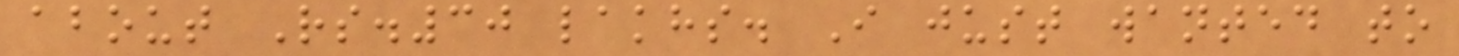about Rs.30 lakhs. I just wanted to
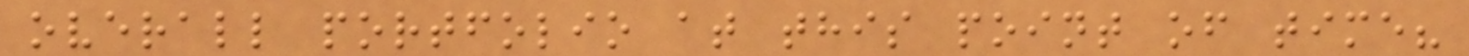overall portfolio at this point of time?
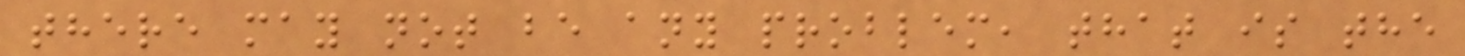there may not be any problem, that is the
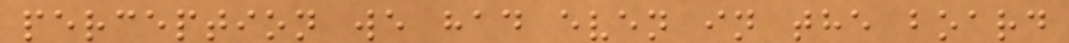perception we had even in the board
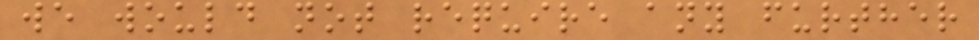we would not require any further
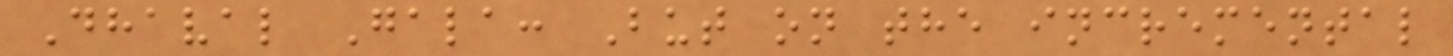Dhaval Gala: But on the incremental
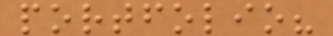portfolio?
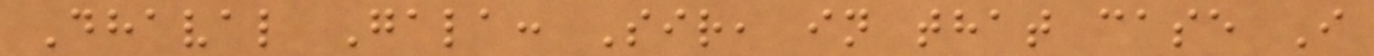Dhaval Gala: Sir, in that case I
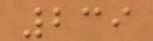239
